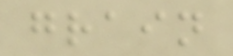grain
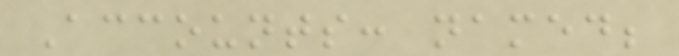Accounts: named;
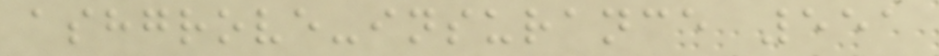ashgrove-insurance 551
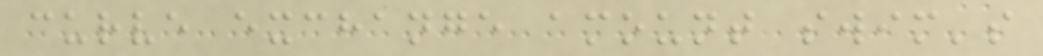curve exchange amount swim's
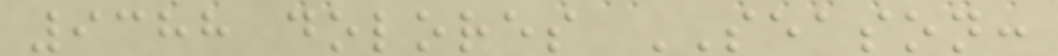9388 dolores SEASON:
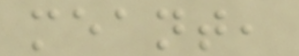meant,
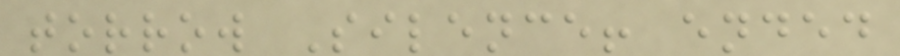torrow Silence! ended
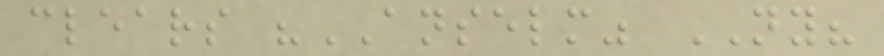clears "ANSELM" NY?
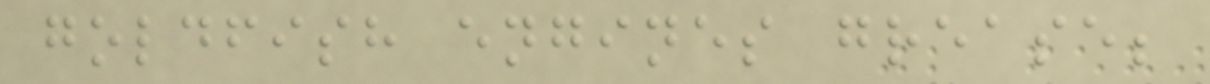goldfish engines grease;
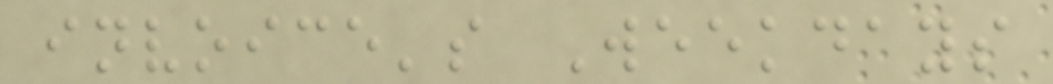invoice's Weekdays
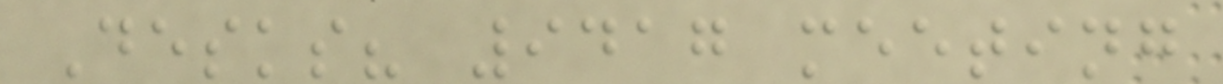Desks? 9417 meeting
